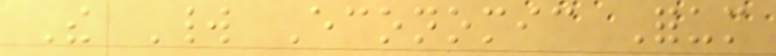The World Economic Forum
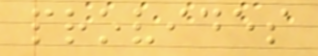provides
